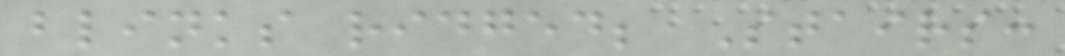blinks ridged; Stairs:
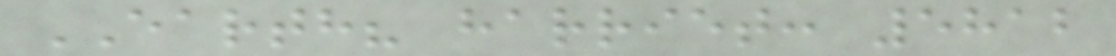EARTH? harriet: 5812
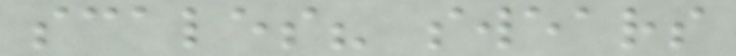scales? swears
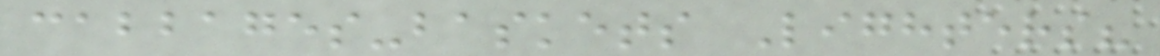cabbages-baskets Lighters?
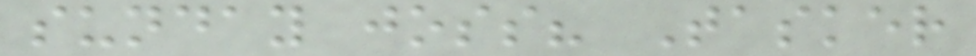sunday joss? Tasker
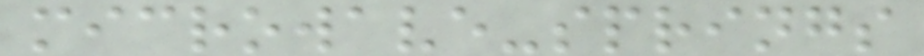microwave-springs
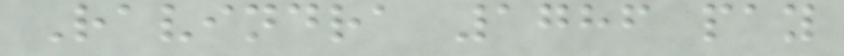Ravindra 1786 pay
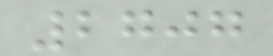2707
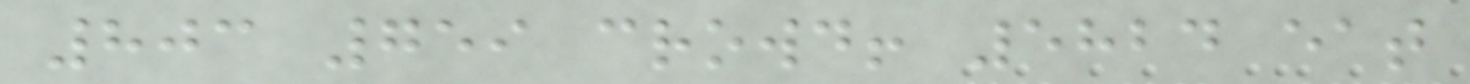803 759 crowd! 5824 eat
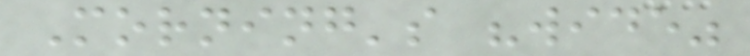Morning's "wide"
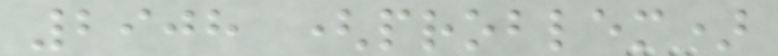2908 (problem)
